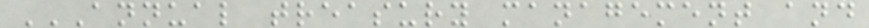ANNUAL TREASURY MANAGEMENT AND
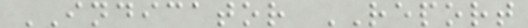INDICATOR REPORT
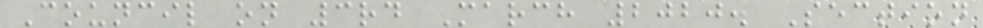Council on 3rd March 2020. Section
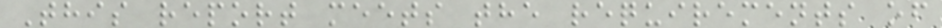This report meets the requirements of
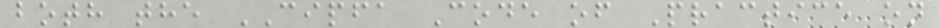both the CIPFA Code of Practice on
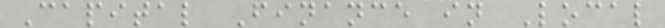Capital Finance in Local
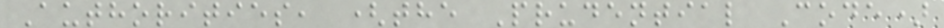Authorities, (the Prudential Code)
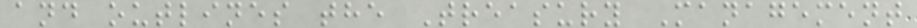and outlines the Treasury Management
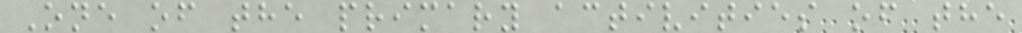One of the primary activities of the
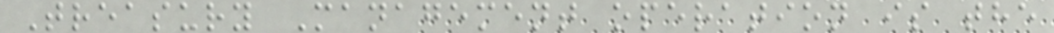Treasury Management operation is the
